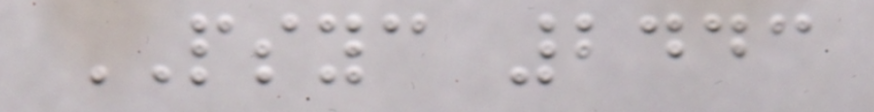PSYC 2443
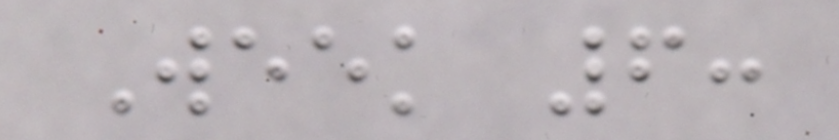Week 6:
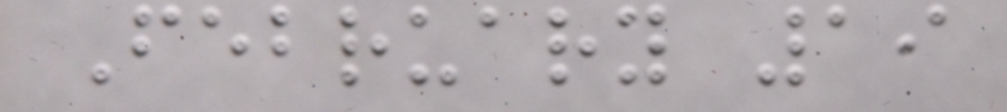February 19
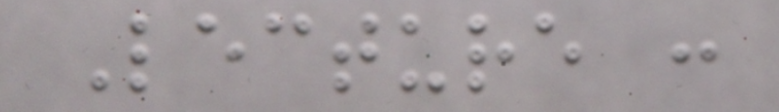Lecture :
